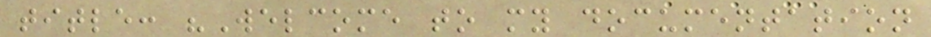title: "Welcome to my documentation
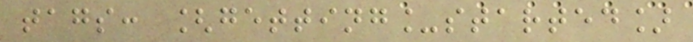tags: [getting_started]
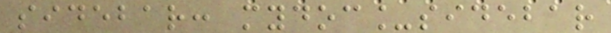sidebar: mydoc_sidebar
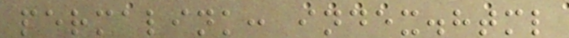permalink: index.html
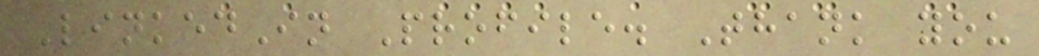LinkedIn Profile. Thank you
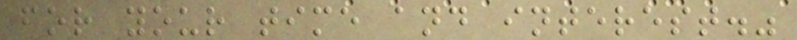for your time and interest."
